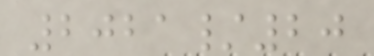2021/20
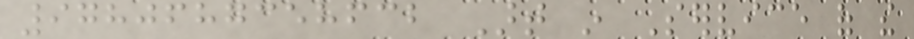9780687358632 Art in Service of the
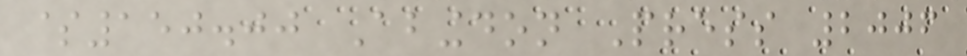$150.00 Abingdon Press 2006
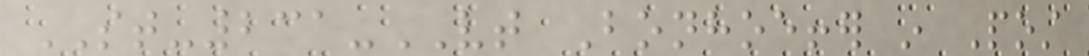ST-231-VT Bonhoeffer in Post
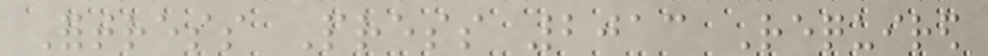Fortress Press 2013 Required
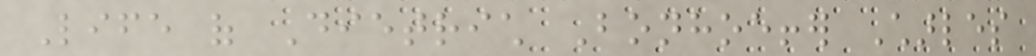Life of Dietrich Bonhoeffer Charles
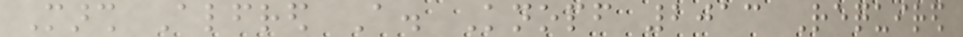Marsh Alfred A. Knopf 2013 Required
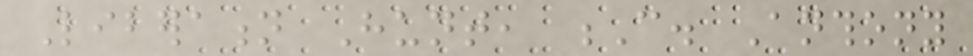Liberation Hunt, C. Anthony
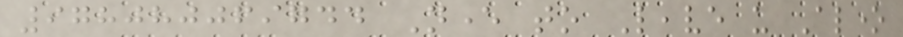978080069744 Never to Leave us Alone
